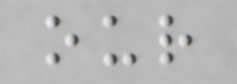our
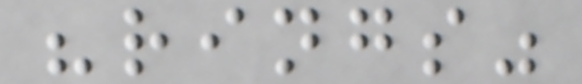"rings"
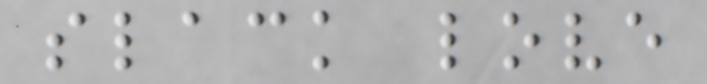slack love
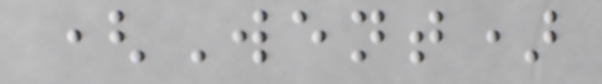(Went)
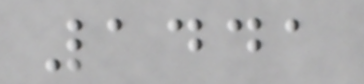1441
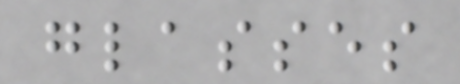glasses
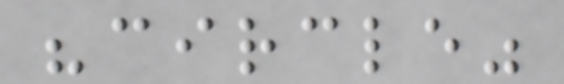"circle"
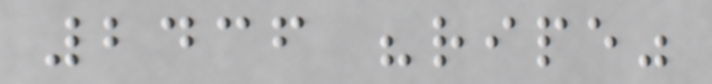2436 "ripe"
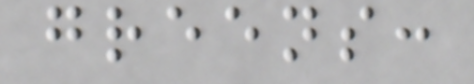greens:
